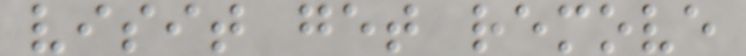visit get remove
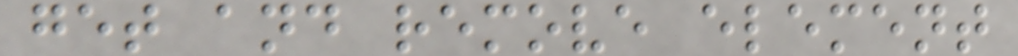get and remove element
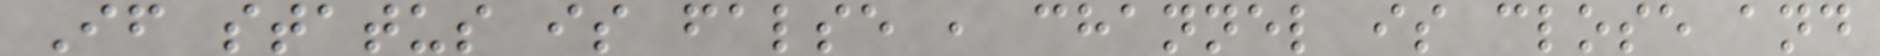If status is false , channel is close and
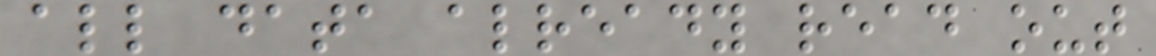all data already read out
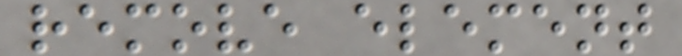remove element
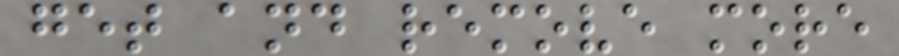get and remove more
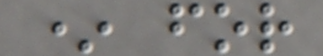* for
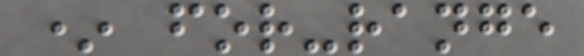* for-range
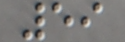59
